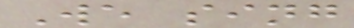We sing
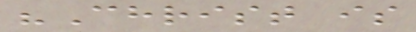"Christ is
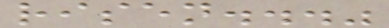risen..."
